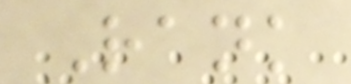Rank
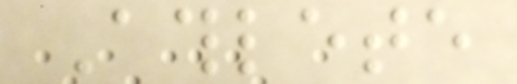Athlete
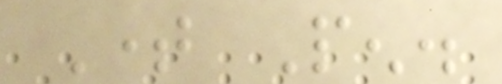Time Pen.
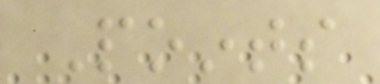Points
